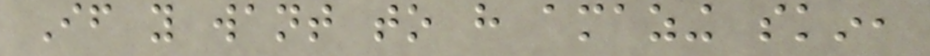If you want to have amazing skin,
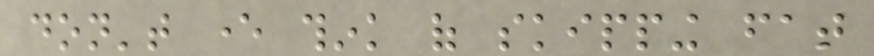don't ever think of skipping fat
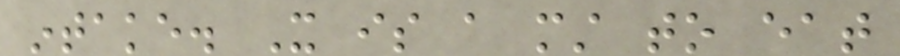intake. It is a must to eat
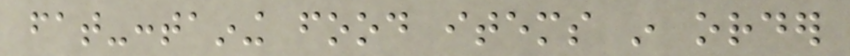fat-containing food items in order
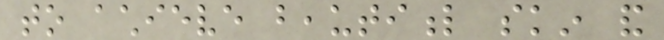to achieve beautiful skin and
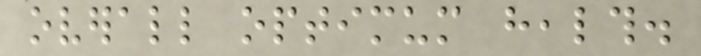overall optimum health.
